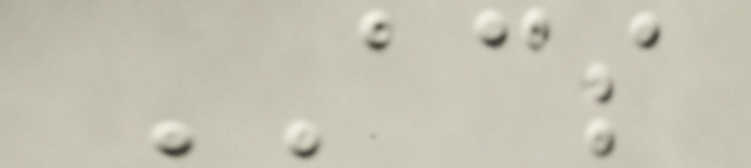ACS
